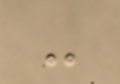-
